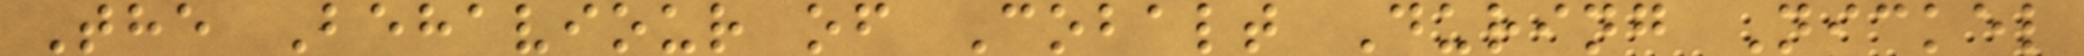The Behaviour of Cobalt During Nickel
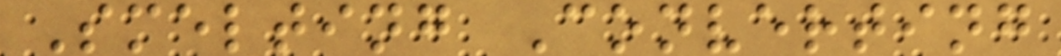Smelting Converting
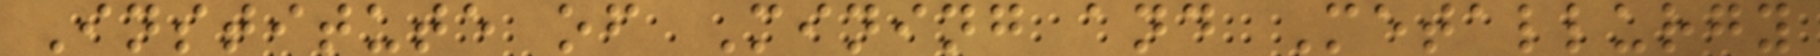Institute of Mining and Metallurgy
